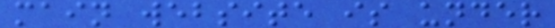main website is under
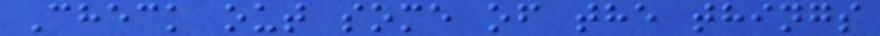Check out some of the things
